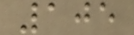105
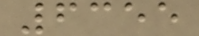6355
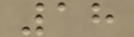18
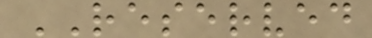RESERVED
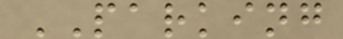PARKING
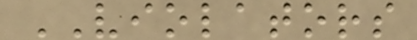VIOLATORS
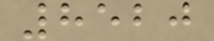8520
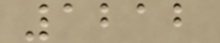1212
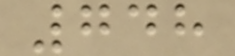748
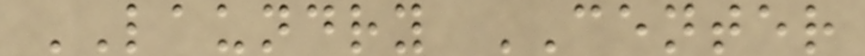LAUNDRY CENTER
